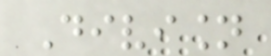Division
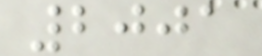2001
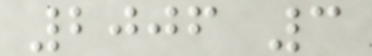2006 3
